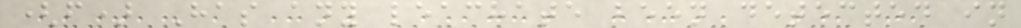(f) Has any leachate been detected in
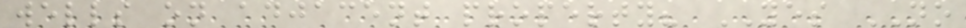wells on adjacent property? YES NO
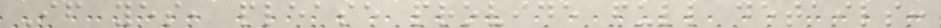If yes, please provide full details:
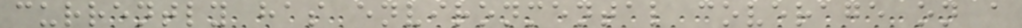currently has environmental coverage on a
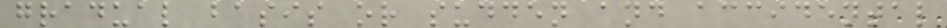gradual basis or sudden and accidental
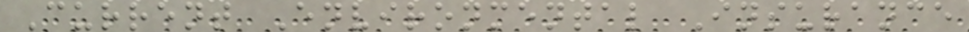Current Environmental Insurance
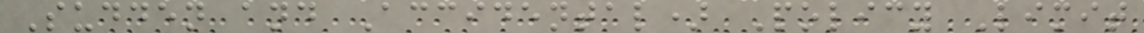Sudden and Accidental) Policy Limit
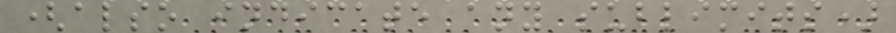(also indicate any sublimits)
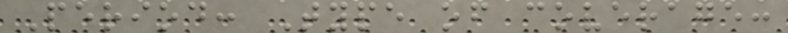Period: Type of coverage:
